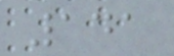141
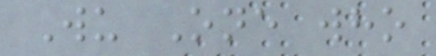Wu One who
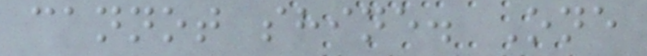cannot shine. One
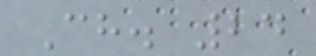Ch. 24
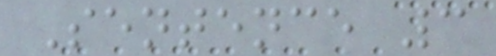Sentence 3
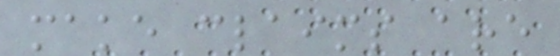make claims are
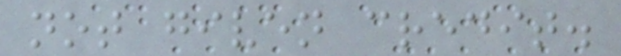not given credit.
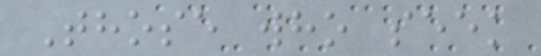Those who seek
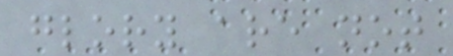glory are not
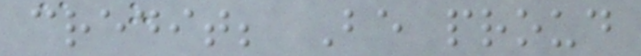credit; Be proud
